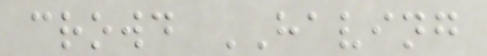crowd HAVING
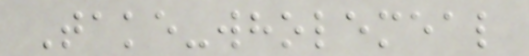Take-wholemeal
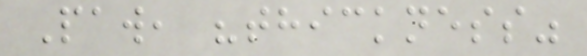Paw, "thickness"
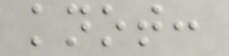knot:
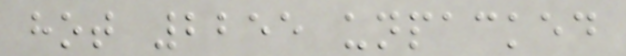hot 2255 unpacked
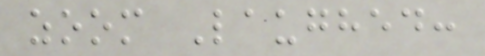zoom Laughed:
